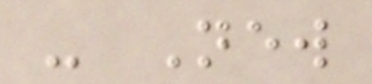- New
